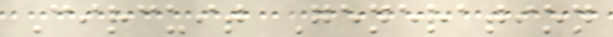Circuit Generation
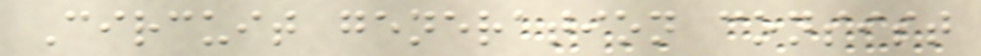Circuit generation consist
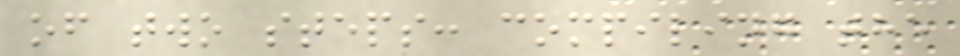of two steps: compiling the
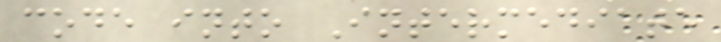code into Intermediate
